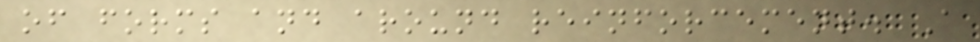of forms and around reinforcement. A
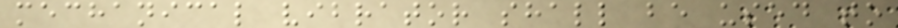mechanical vibrator shall be used to
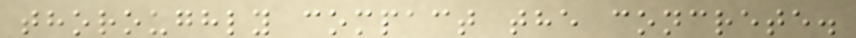thoroughly compact the concrete.
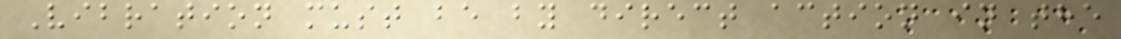Vibration must be by direct action in the
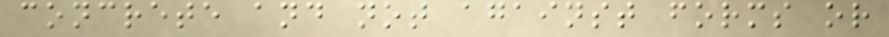concrete and not against forms or
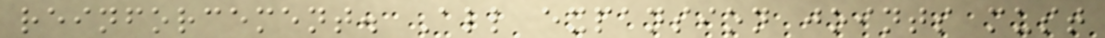reinforcement. All expansion joints must
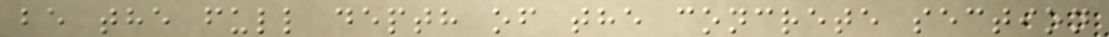be the full depth of the concrete section
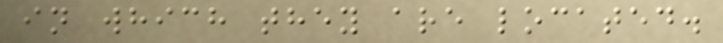in which they are located.
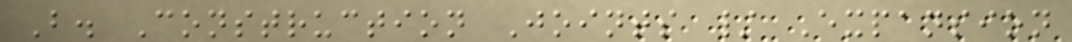B. Construction Joints / Expansion
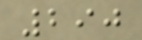290
